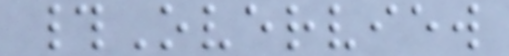#Overview
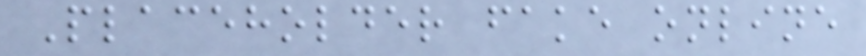Placeholder fake online
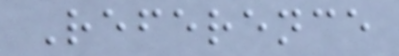Reference
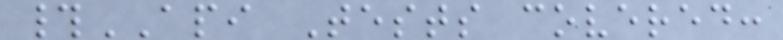#API Tests covered:
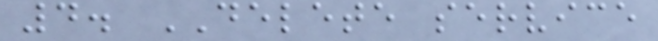4. DELETE service
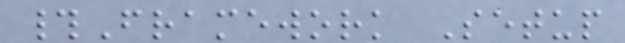#Framework Setup
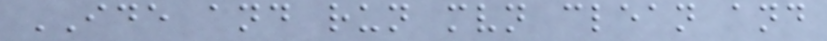IDE and run mvn clean and
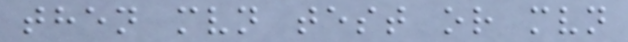then mvn test or mvn
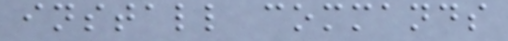install commands
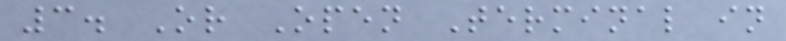3. Or Open Terminal in
